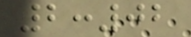2:02
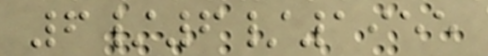6/6/1955
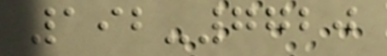192-7720
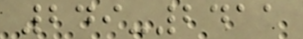249-2411
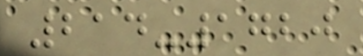214-1720
